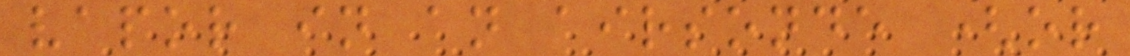vapor in an airsonde (or
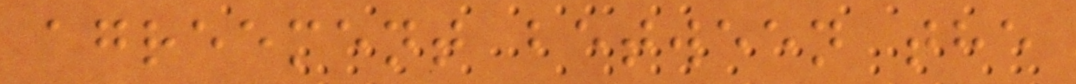agreement between the
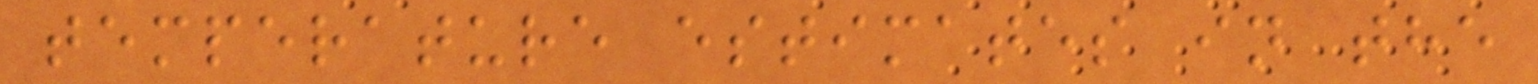temperature estimates in the
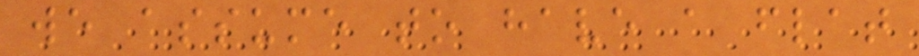we assume to have a flat
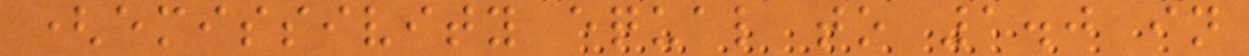(emissivity equal to 1.0 in
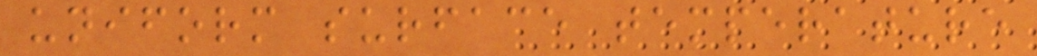uniform surface temperature
